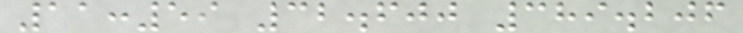11:59 32.600 389.206
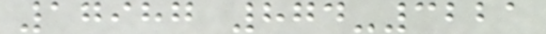17987 874-3221
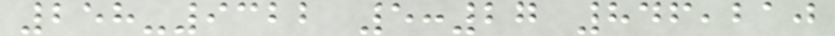258-9322 5:27 846,210
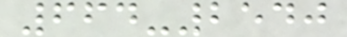664-2540
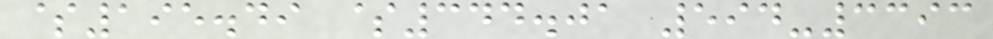$195.49 $344.01 594-3393
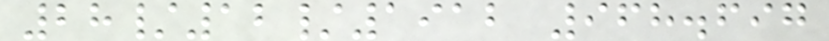28/12/1912 968.697
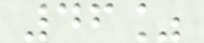46%
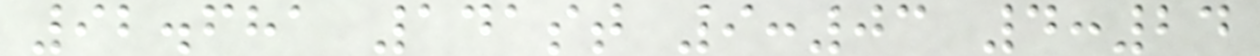92.681 141st 9:03 4:24
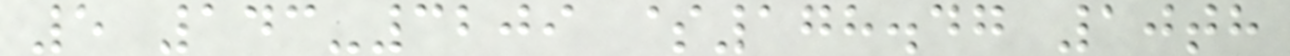5 143-3209 $178.47 10th
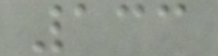133
